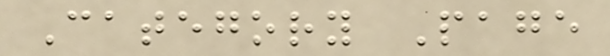Category Page
